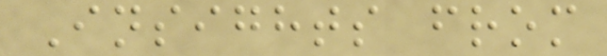Insights from
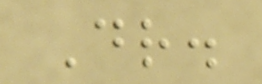Dr.
